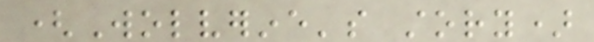(Wolverine's story)
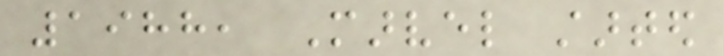1988, Marvel started
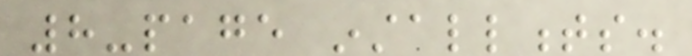8-page installments.
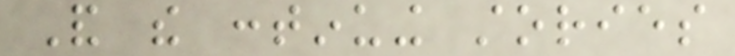And the continuing stories
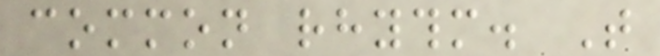common rhythm. That
